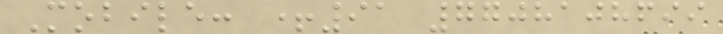Mobile: +91 7708108699
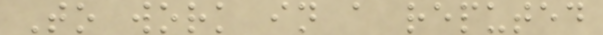To work in a reputed
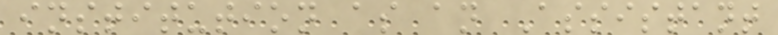institution as an Assistant
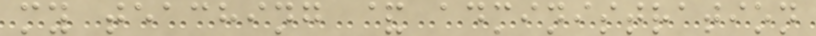my teaching & administration
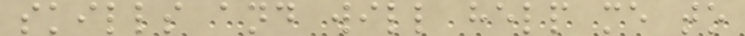skills and will help me to
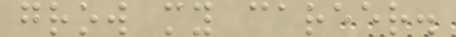grow my career.
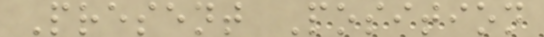Present Position
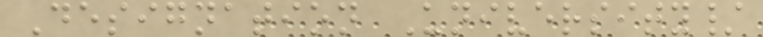Designation University/
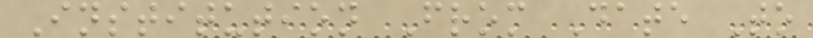Institution From Date To
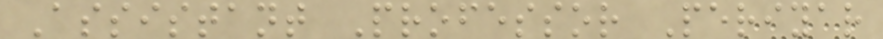Assistant Professor Periyar
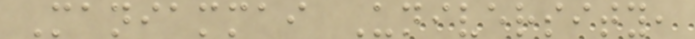Maniammai University,
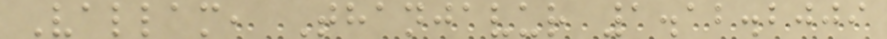Vallam, Thanjavur 1.12.2009
